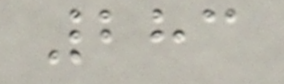283
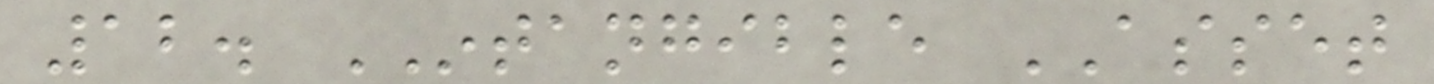12. INTANGIBLE ASSET
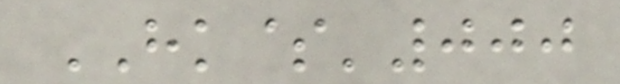HK$'000
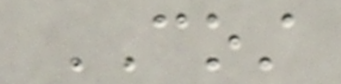COST
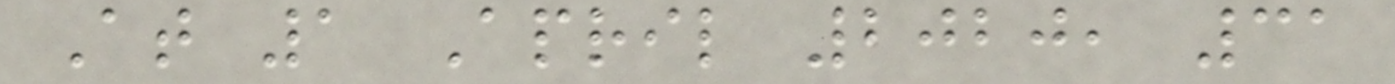At 1 April 2020, 31
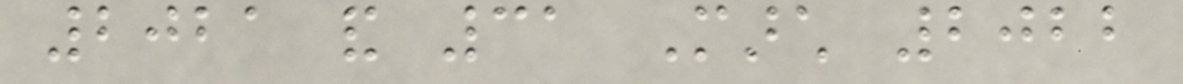2021 and 31 March 2022
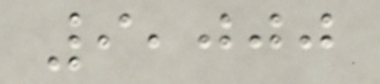9,000
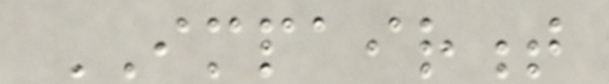IMPAIRMENT
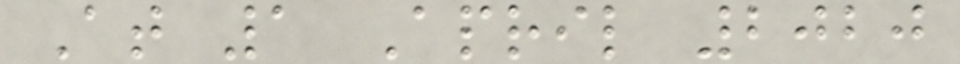At 1 April 2020
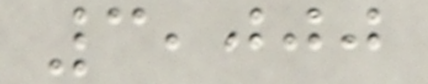3,000
